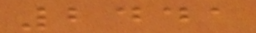2441
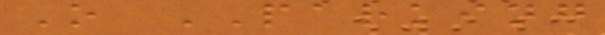O PARKING
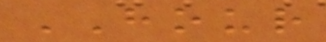HOUR
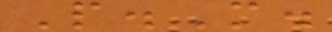P.M.
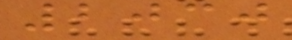2030
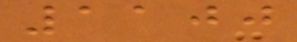1100
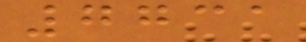7731
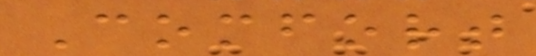Comfort
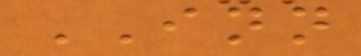INN
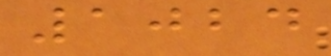1024
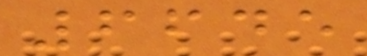6645
